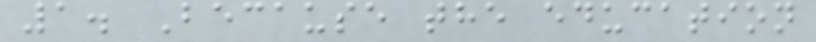1. Because the education
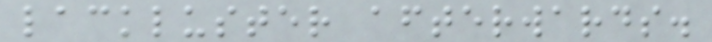lackluster afterwards.
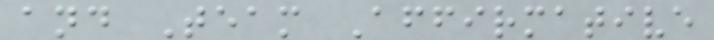and Team Affirmative
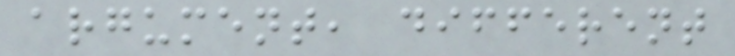argument, different
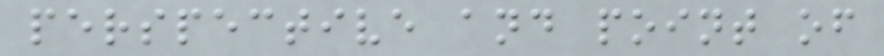perspective and point of
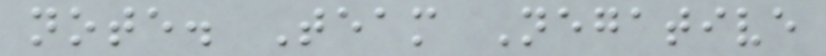note. Team Negative
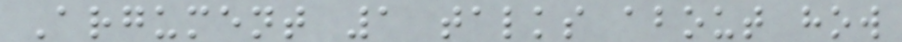Argument 1 talks about how
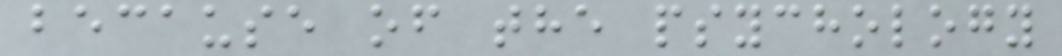because of the psychology
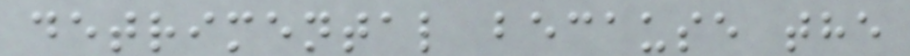detrimental because the
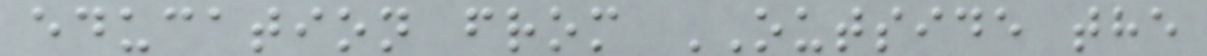education from OUTSIDE the
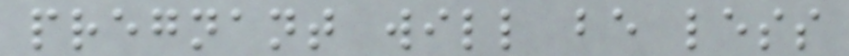pregnant will be less
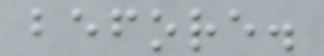before.
